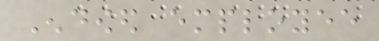Endowed employee
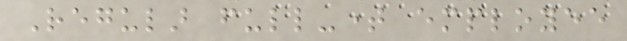Regular full-time employee
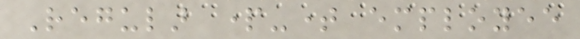Regular part-time employee
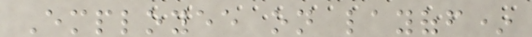Employee on layoff*
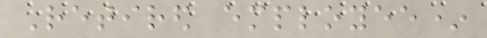Retired employee*
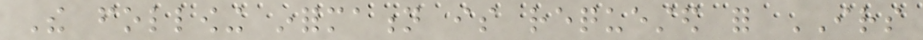The following information is requested for IRS
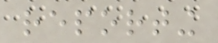reporting
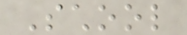School
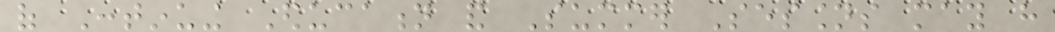of Continuing Education and Summer Sessions may have
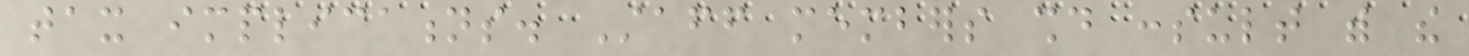tax implications. Staff members should consult with the
